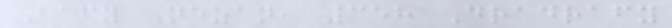Bafy Nezan, 358 Dradrafy
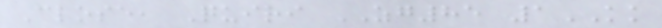Close, Quiri ZG85 1KK
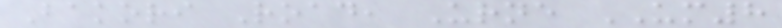Bakori Road, Urne UM8
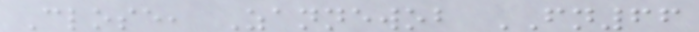Close, Zannewob FN66
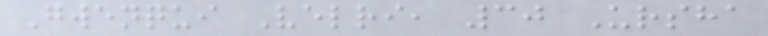Gwenqui Velri, 30 Ursha
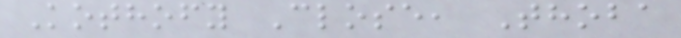Kothofy Close, Thoba
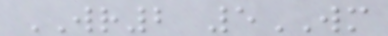WR2 5WM
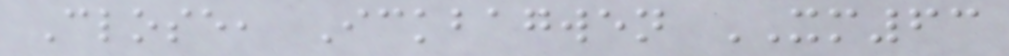Close, Ickbagwen XM63
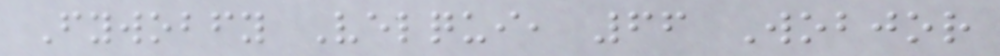Fywobfy Velqui, 66 Wobjor
